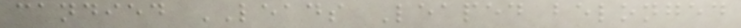candied LEADS Leaped belonged
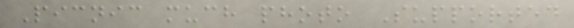Picnic much photo Supported
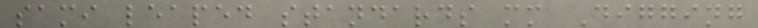sami leaped standards mm Digging
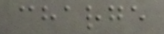charge
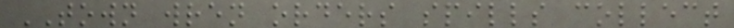TOWN wren orders spills collect
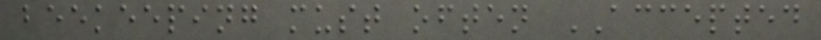beekeeping must often ACCEPTED
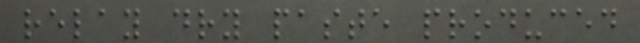relay dry paste produced
